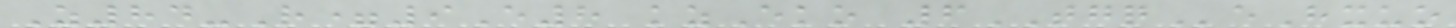Z84-R=9E8 kzEko 6TGQeHxuo
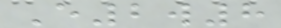E2w8
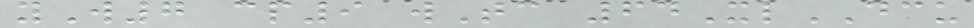yW7 cp9 wTc 64XlDCU
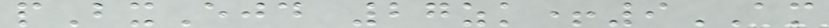pBxEjd 27zk+9AM
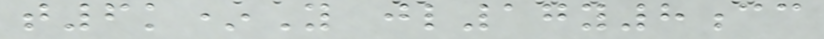t6k*Y jl17y8cc
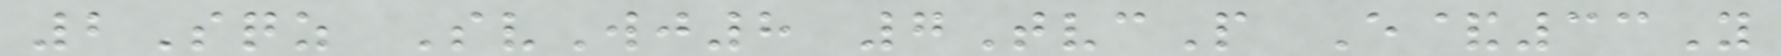2Sqz SvWj8 7TvcP E&33Y
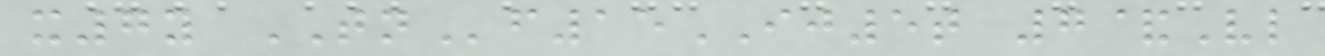x7y TNf15IJ5t 7&Vl
